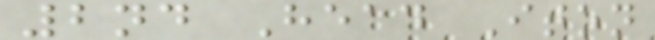2nd Head Iton
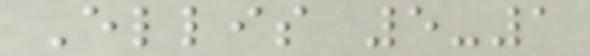Ellis 5-1
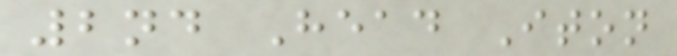2nd Head Iton
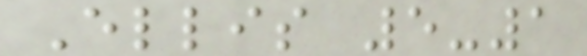Ellis 5-1
